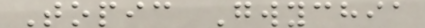Topic Gwychia
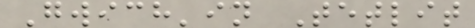Gwich'in Tetlit
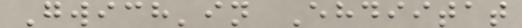Gwich'in Ehdiitat
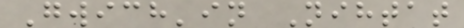Gwich'in Nihtat
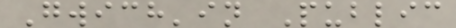Gwich'in Public
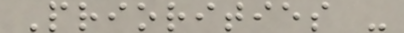Priorities -
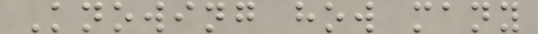Knowing how many
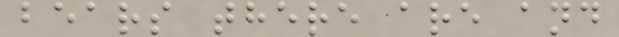bears there are and
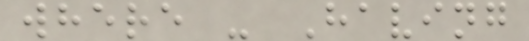where - Having
